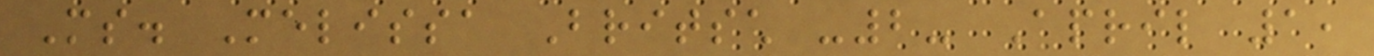Ms. Melissa Britsch -2- April 1,
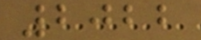2022
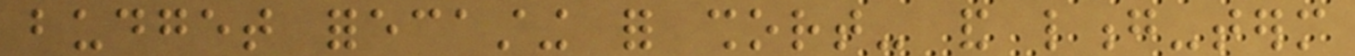budget forecasting for short- and long-term
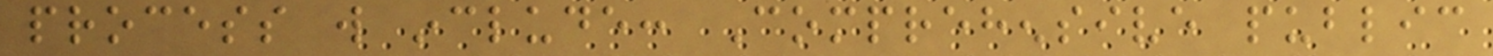process will include: Comprehensive public
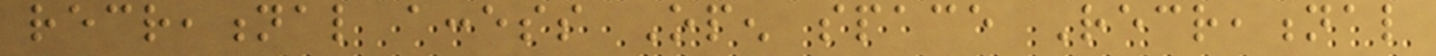recreational access Open space Recreational
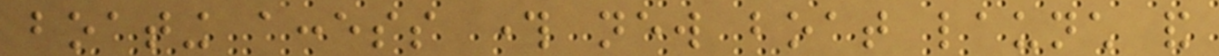boating access through new boat launch and
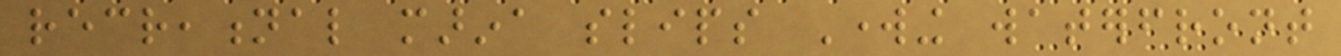recreational marina slips Working waterfront
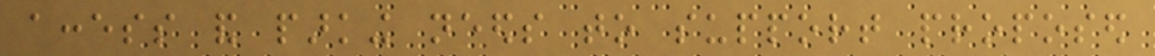access and parking needs to support proposed
